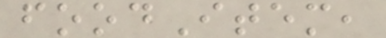foodItem,
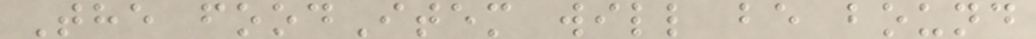The foodItem will be bound
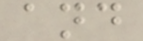and
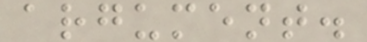argument.
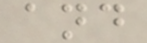and
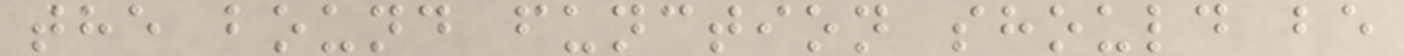the bound function should be
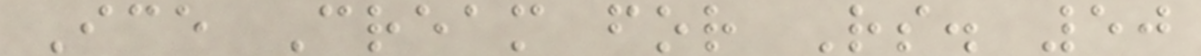Ice Cream for Rs. 50
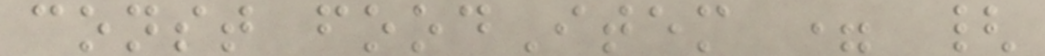const foodItem = {
